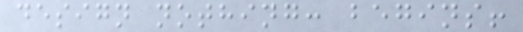design nothing: begins!
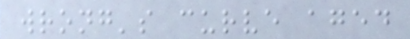wrong's curve aged
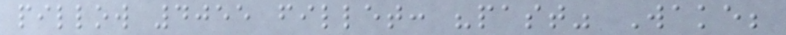pillow 4055 fillet: "past" Wake;
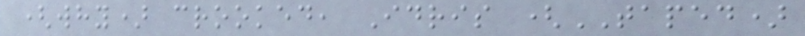(why) crooked, Idris (TAPED)
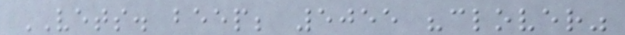VETS. beep; 5055 "clover"
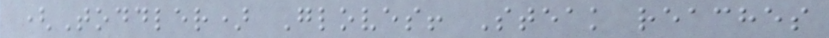(Toddler) Gloves! Steak reaches
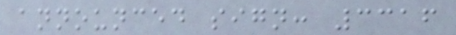announced sign: 3316
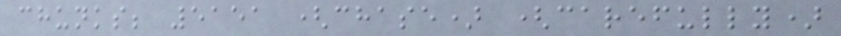chunks; 5151 (chase) (carefully)
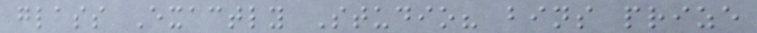glass Exactly Studio? bins prize
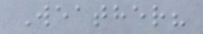Weather?
